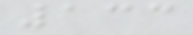133
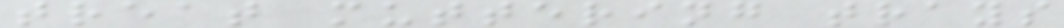treat muttering trays
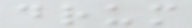drum
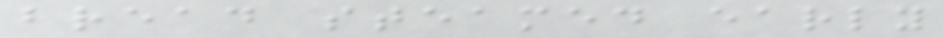bread steamed early
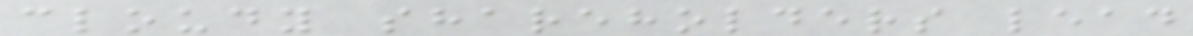cloudy shareholders lead
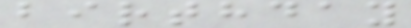birthday
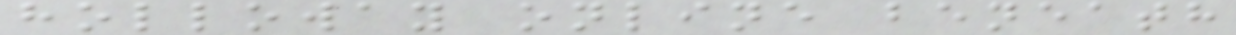holloway online beneath
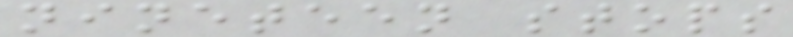nineteen stops
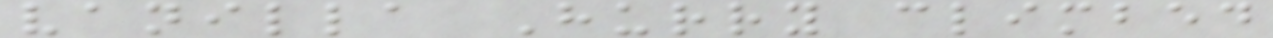vanilla Hurry climbed
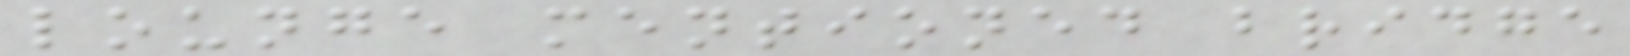lounge mentioned bridge
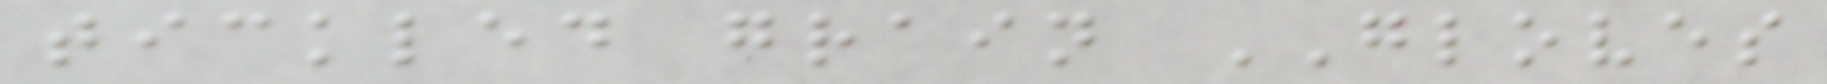tickled grain GLOVES
